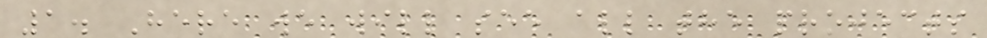1. Here we will see all the projects
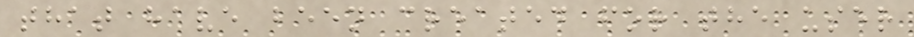that have been created for the user
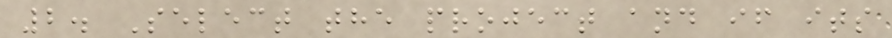2. Select the project and if its
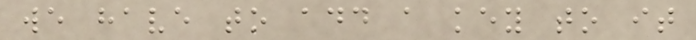we have to add a key to it
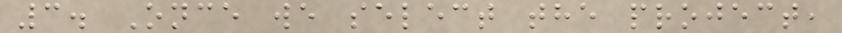3. Once we select the project,
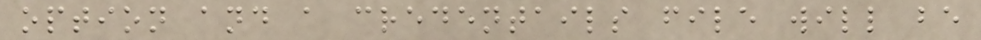option and a credentails file will be
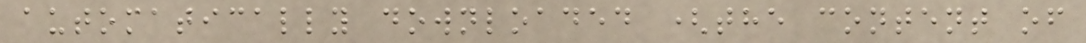automatically downloaded (the content of
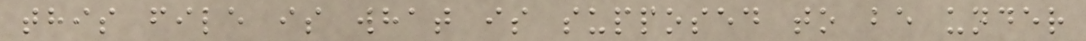this file is what is supposed to be under
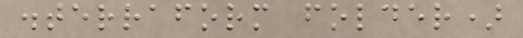.terraform folder)
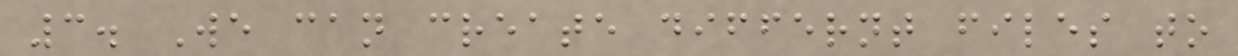3. We can create differnt files to
